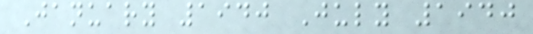January 1940 July 1940
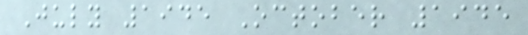July 1945 October 1945
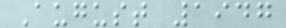August 1947
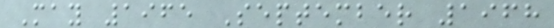May 1965 September 1968
